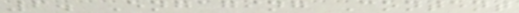6. Engaging Content
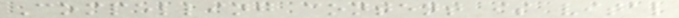Compelling content is vital
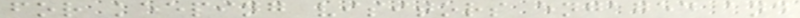for keeping visitors engaged and
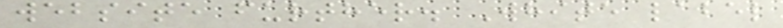website further. White label
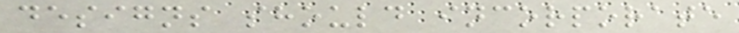designs should incorporate
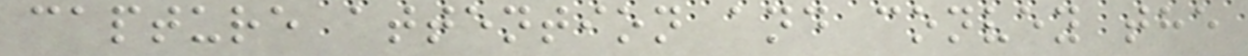capture attention and convey the
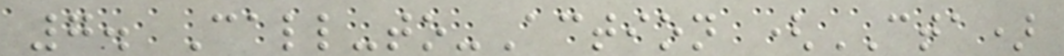7. Call-to-Action (CTA)
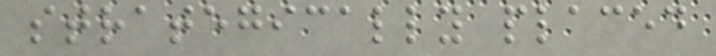strategically placed
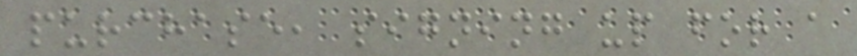purchase, signing up for a
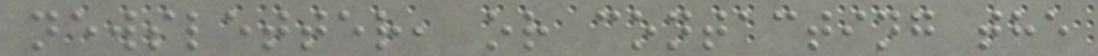newsletter, or contacting the
